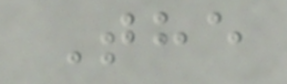The
